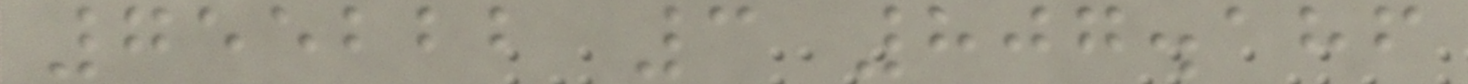755222 3 807.186
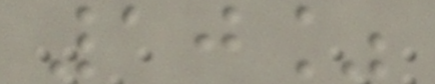10%
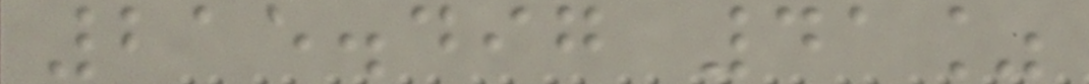215.497 41%
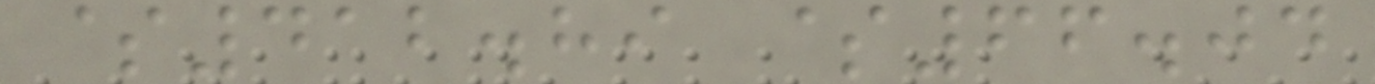$412.89 $66.04
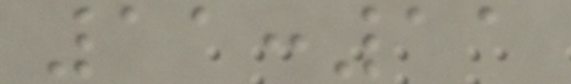11:11
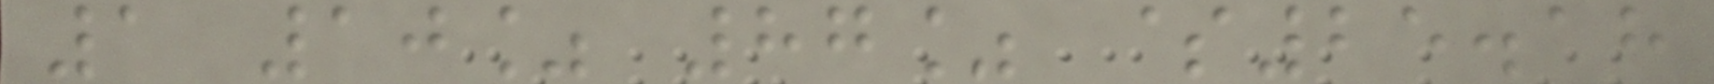1 10% 87% $25.18
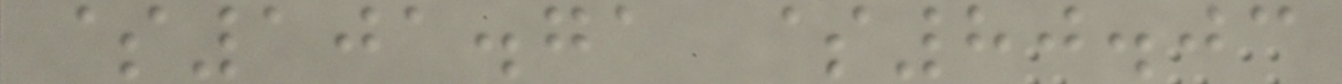$101.71 $80.03
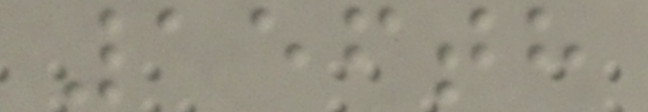156th
